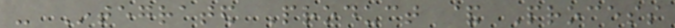- Integrated Product & Process
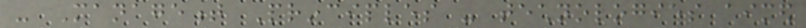- Management Principles - technologies aimed
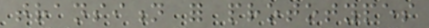transition for prototypes
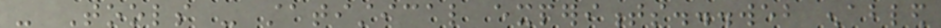- Tools - statistical experiments...web enabled
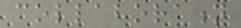collaboration
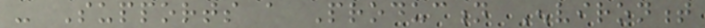- Supports a Production Environment
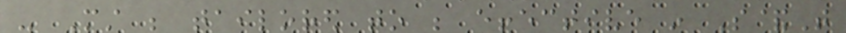- Must be tailored to be effective in S&T
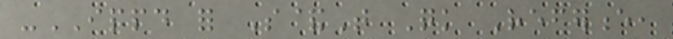-IPPD for S&T Quick Reference,
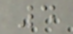4
